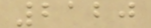2120
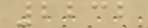2232
